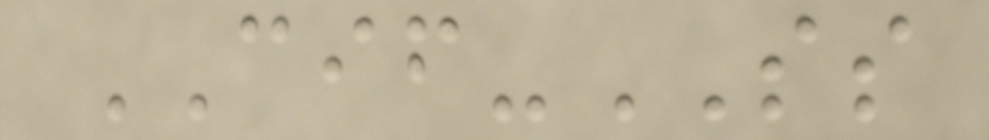CIF-SS
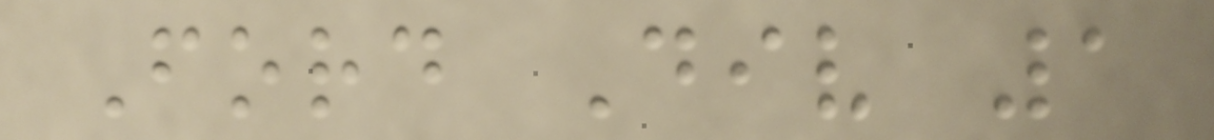Ford Div 1
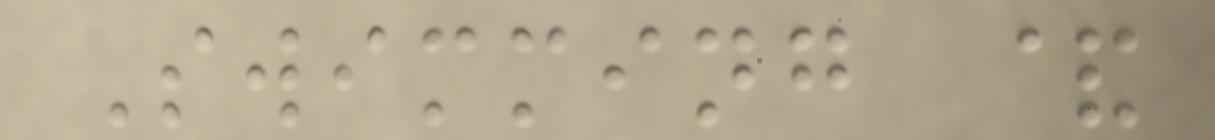Swimming &
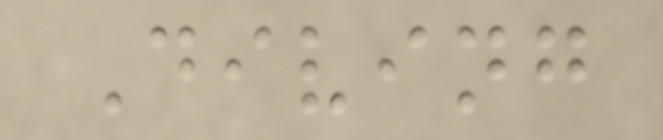Diving
